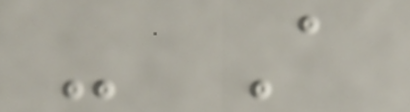- A
